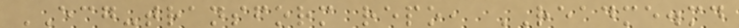ECG-transform repo, README.md
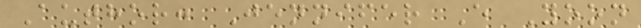Author: Jennifer E Yoon
